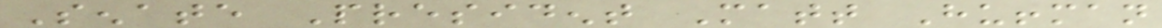Senate President Matt Huffman
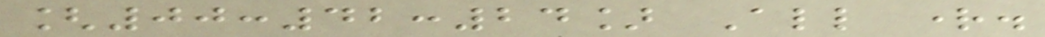[00:42:24] All right.
